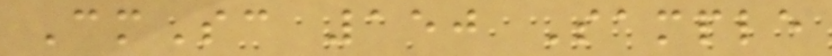CmSc 150 Sample
